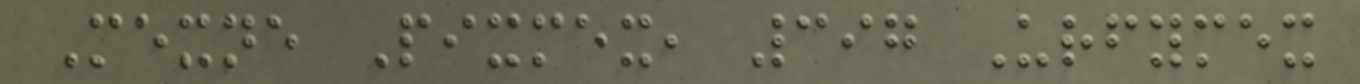Mexne Pixmex, 397 Urfymex
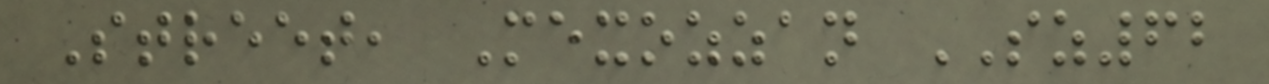Street, Mexozzan SZ62
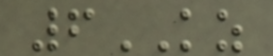6KZ
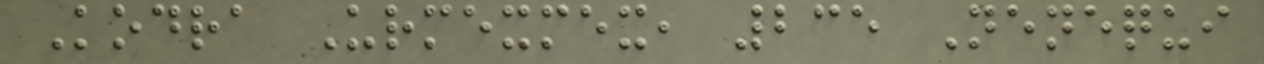Kodra Urmexmex, 235 Nenequi
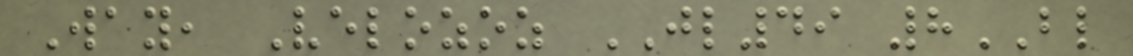Way, Velozoz JL49 8BL
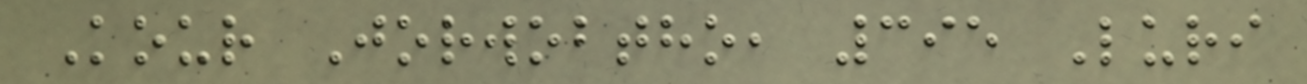Kour Jorwobtho, 395 Luri
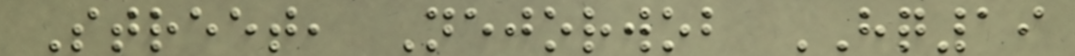Street, Nejorwob HQ19
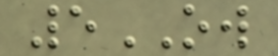5OW
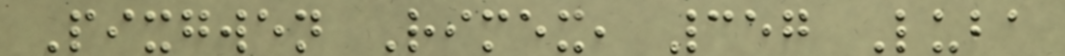Pixgwen Rimex, 357 Luba
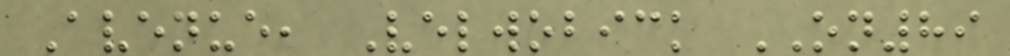Avenue, Velwobick ON89
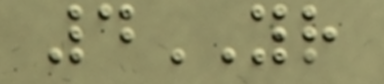4YR
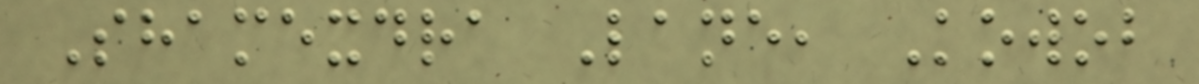Shamexdra Lane, Kowob
